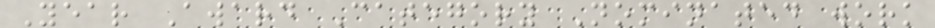Year Award Category Nominated work
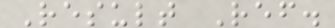Result Ref.
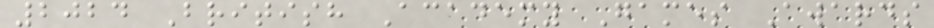2024 British Academy Games Awards
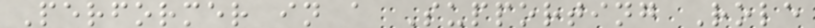Performer in a Supporting Role
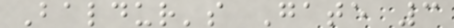Baldur's Gate 3
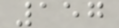157
